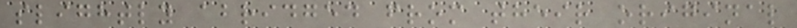slightly abridged from their original
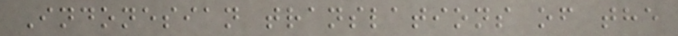Indonesian translations of the
